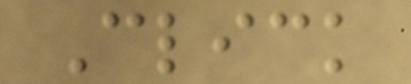Click
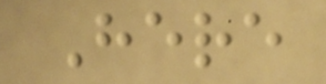Here
